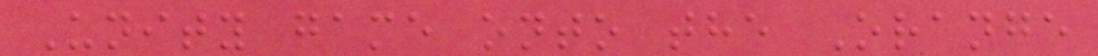Unity game onto the Orange
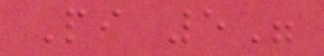Pi 5"
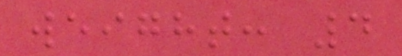weight: 4
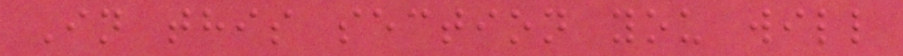In this section you will
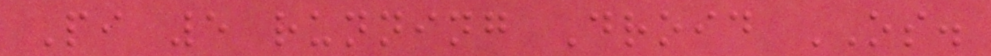Pi 5 running Droid OS.
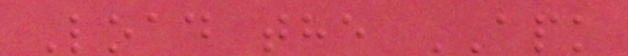Load the APK
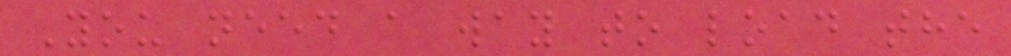You need a way to load the
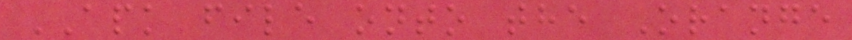APK file onto the Orange
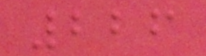226
